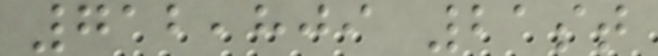712,809 21st
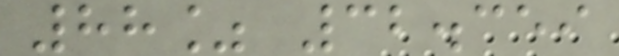88% 32.359
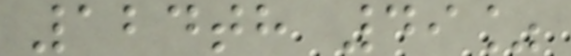124th 49%
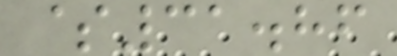$31.86
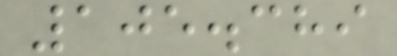105.389
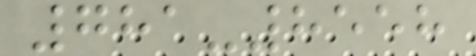781-8558
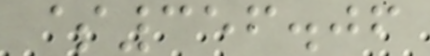$356.06
